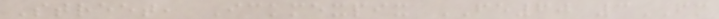Street, Ickmexpix FE60 3FM
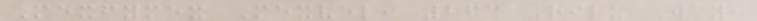Mexfymex Mexvel, 263 Rilu Way,
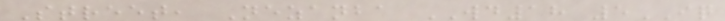Street, Nezanba WD18 5IQ
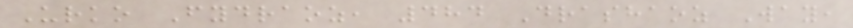Urko Fydraoz, 484 Drashaoz Way,
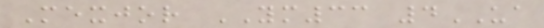Mexjor YM33 4UA
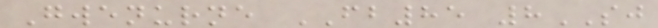Gwenurne FB85 8SJ
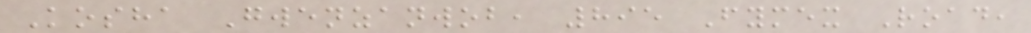Kosha Gwenzanwob, 895 Fymex Road,
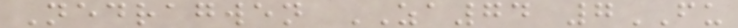Nedragwen ZA74 7FU
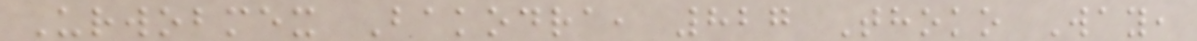Urwobmex Bakodra, 827 Thoko Way,
